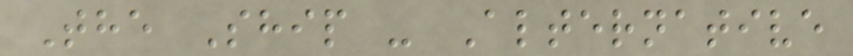The Ship - Alternative
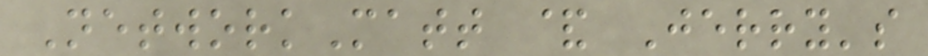NetworkMatt & Jerry's
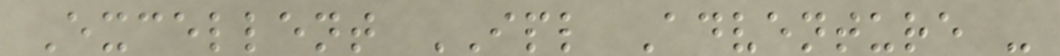Excellent IPL Adventure -
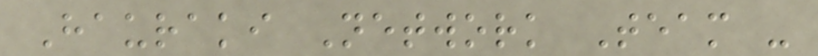Hauraki Network Team -
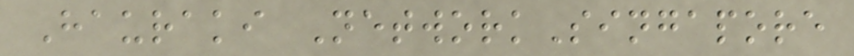Hauraki NetworkSingapore
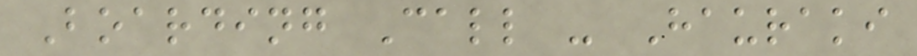Boarding Call - Hauraki
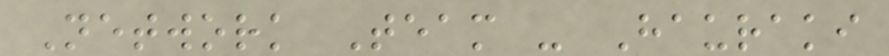Network Team - Hauraki
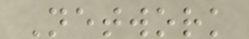Network
